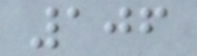106
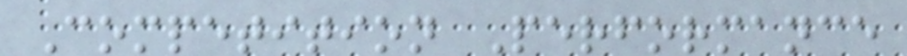Competition Performance
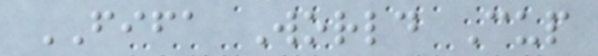FIFA World Cup
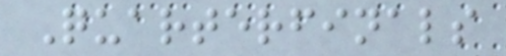Quarterfinals
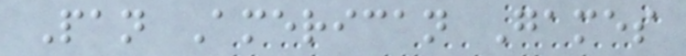Pan American Games
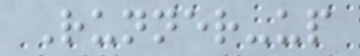Runner-up
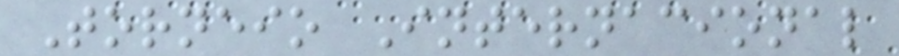Torneio Internacional
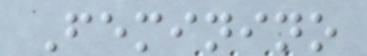Feminino
